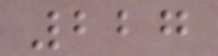227
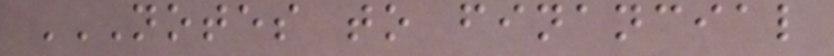NOTES TO FINANCIAL
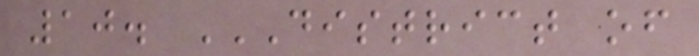10. DISTRICT OF
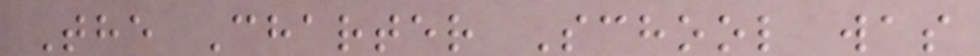The Charter School was
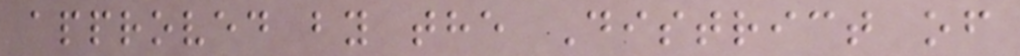approved by the District of
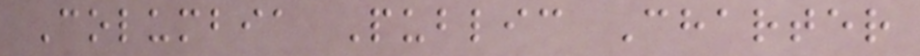Columbia Public Charter
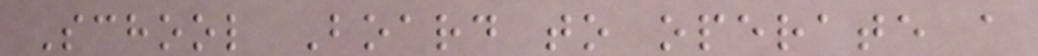School Board to operate a
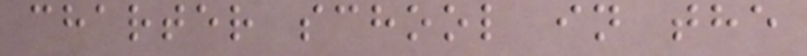charter school in the
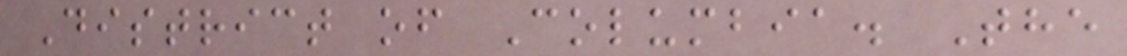District of Columbia. The
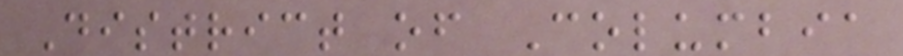District of Columbia
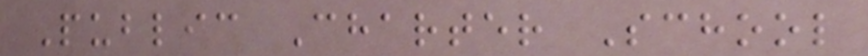Public Charter School
